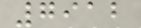7912
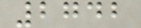2742
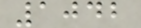1042
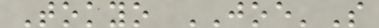Tokyo JOE'S
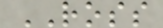ROSS
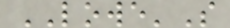LOWE'S
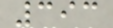393
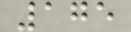175
